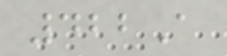422A
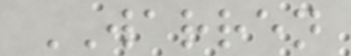WARREN
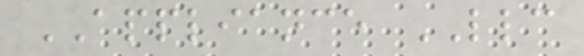APPLIANCE LLC
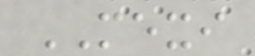MEXI
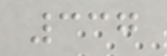337
